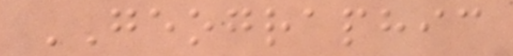GEOGRAPHIC
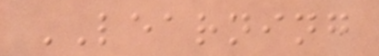LEARNING
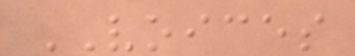VOICES
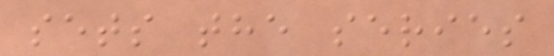sets the series
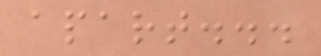apart...
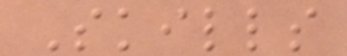Skills
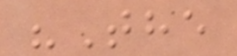"The
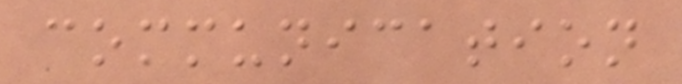communication
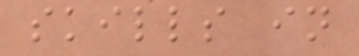skills in
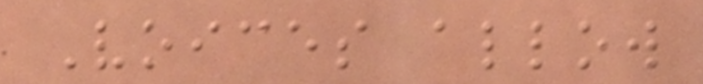Voices allow
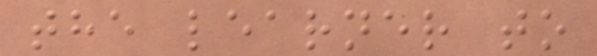the learner to
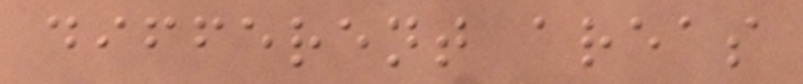different areas
